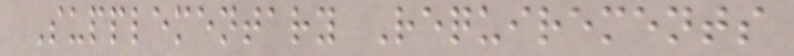Supplementary Requirements
